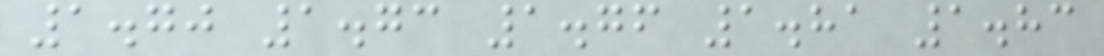1.70 1.73 1.76 1.81 1.83
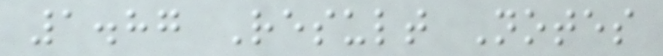1.87 Result Notes
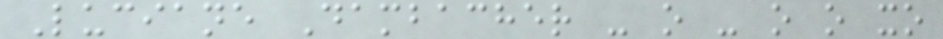Luciane Dambacher - o - o o xo
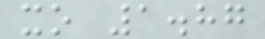xo 1.87
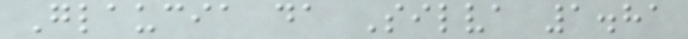Glaucia da Silva 1.81
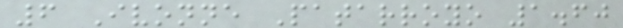6 Ivonne Patarroyo 1.60
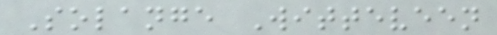Solange Witteveen
